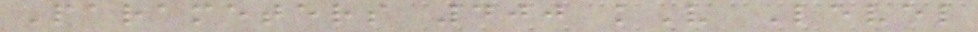Parameters 400 kV Level
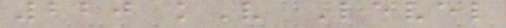220 kV Level
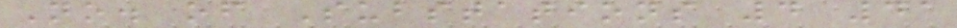No. of Substations 4 41
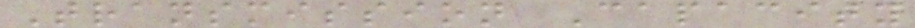Transmission Capacity
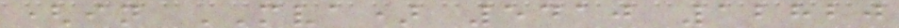(in MVA) 5410 12820
